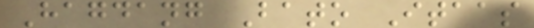Hagdang Bato Itaas
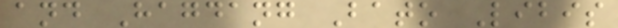and Hagdang Bato Libis
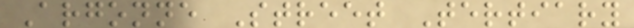Argonne Street Tertiary
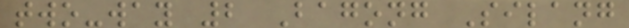two-way 2 Bagong Silang
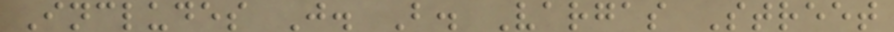Includes J. B. Vargas Street
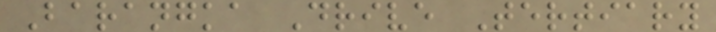Barangka Drive Tertiary
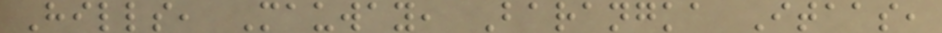Hills, Mauway, Barangka Itaas,
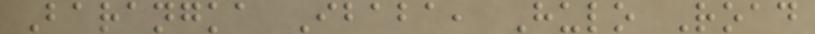Barangka Ibaba, Hulo Road
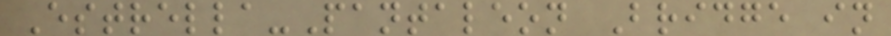Estrella-Pantaleon Bridge in
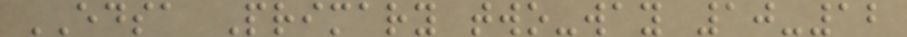EDSA Primary two-way 10-12
